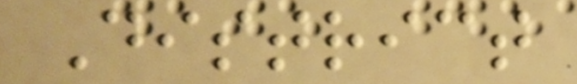District
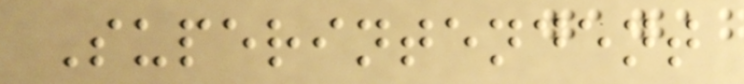Superintendent
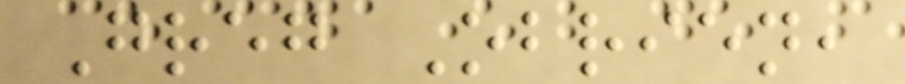Greg Obrien,
